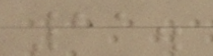11.
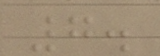7.
